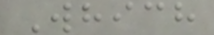Which
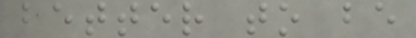better to be
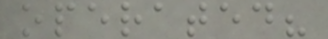operated?
